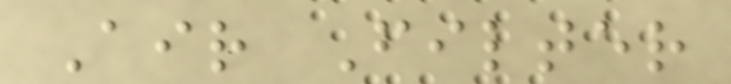Air Filter
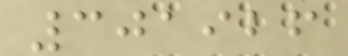301926
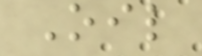Oil
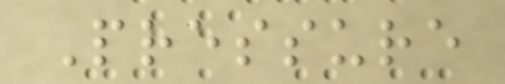Pressure
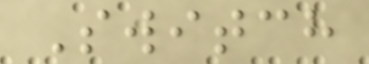Switch
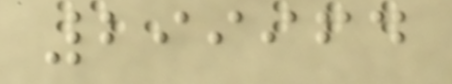299964
